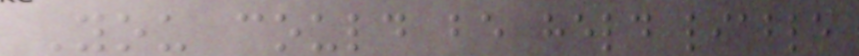You could be held liable
